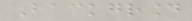Background
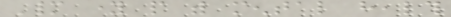Many young people with mental health
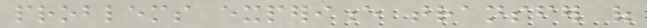problems experience transfer of
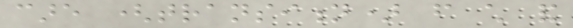care (transition) from child and
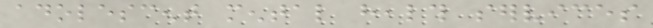adolescent mental health services
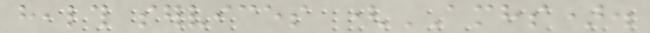health services (AMHS).
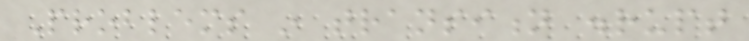Problems in transition disrupt
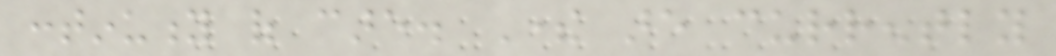continuity of care. There are currently
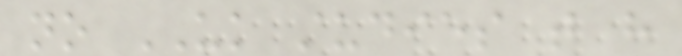no UK studies that have
